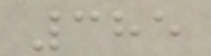385
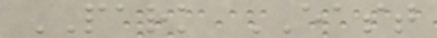PARK EAST
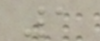1
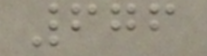676
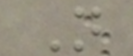N
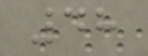48
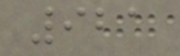921
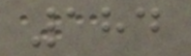184
